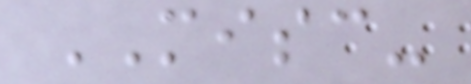MISC-
